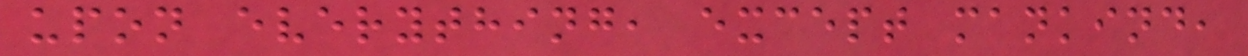upon everything, except mankind,
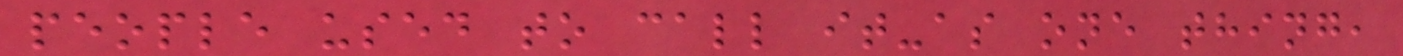people used to call it-as one thing,
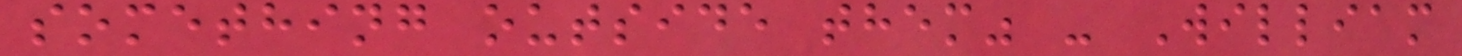something outside them" - William
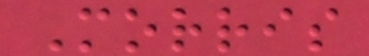Morris
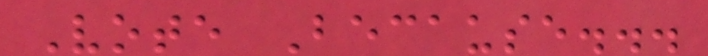Vote Because...
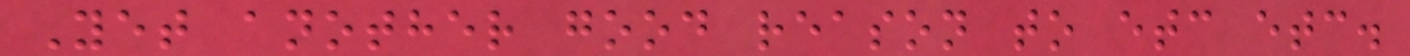Yet another good reason to etc etc.
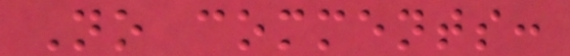No comments:
